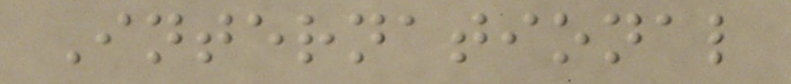International
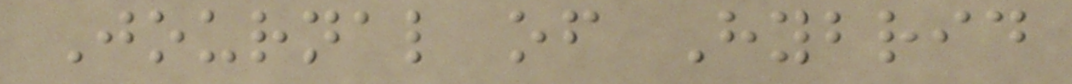Journal of Hybrid
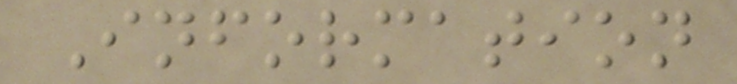Information
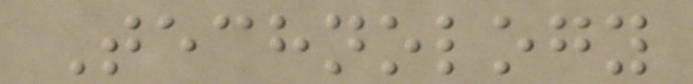Technology
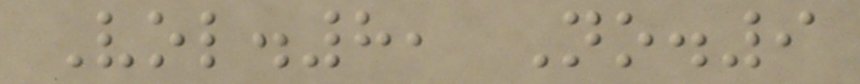Vol.8, No.9
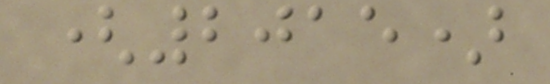(2015)
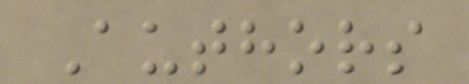Authors
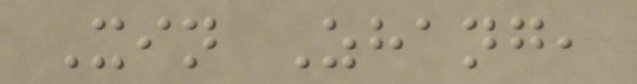Xin Zhang,
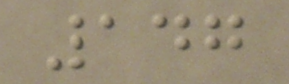147
